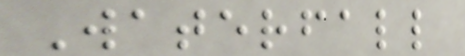Waterfall
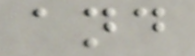and
